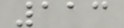113
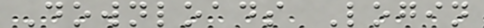Downloads Login
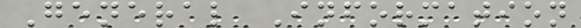General Information
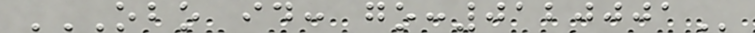OBO ID: GO:0120001
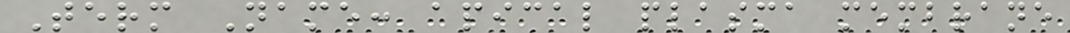Term Name: apical plasma membrane
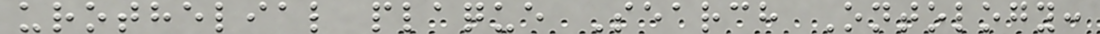urothelial plaque Search Ontology:
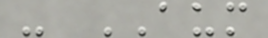- AUM
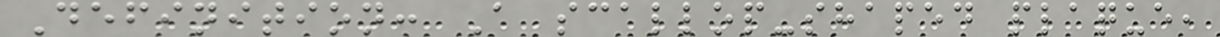Definition: A scallop-shaped plaque,
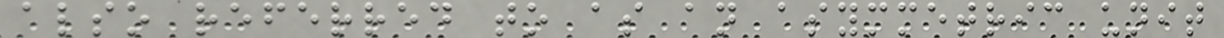also referred to as an asymmetric unit
